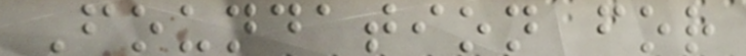Foundation for
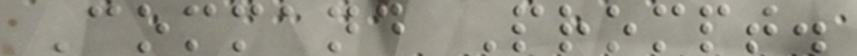Command Prompt.
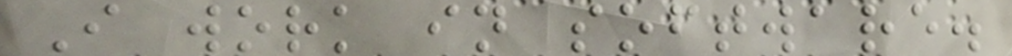I work in software.
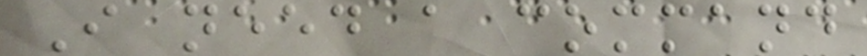I need a command
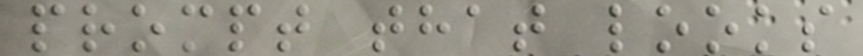prompt that looks
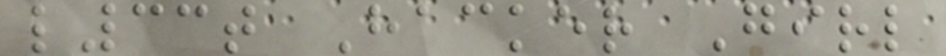l33t Hacker Girl
